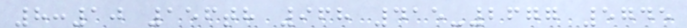8:10 156th 968 415-2677 5745
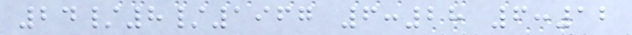24/8/1967 6:28 6:12
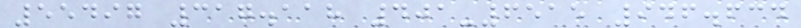55497 317.118 401-6515 946.634
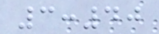3:40
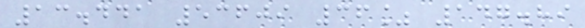13.441 53609 36% 147.89
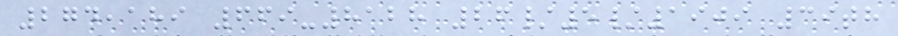274,189 669-8128 26/5/1909 39th
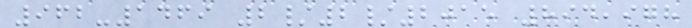962-1469 2/2/2015 894,978
